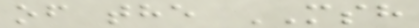of the MSH
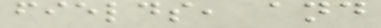fields, and
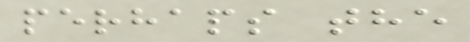perhaps the
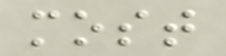most
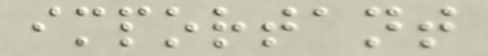important
